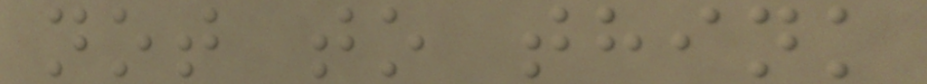not to think
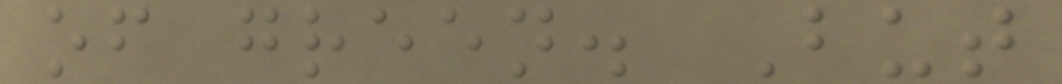of green. But
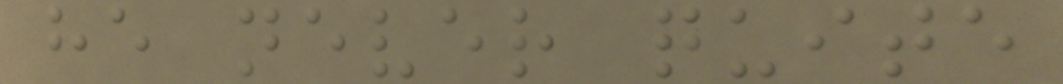he never quite
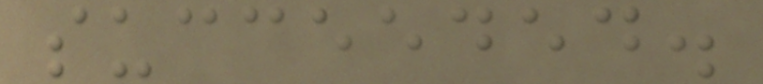succeeded.
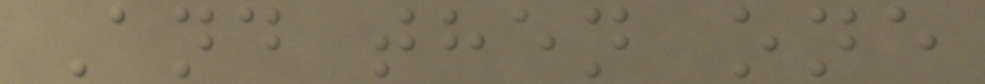And then one
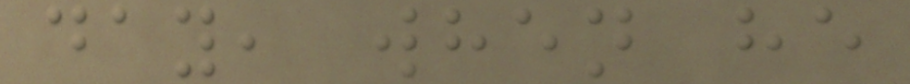day, when he
